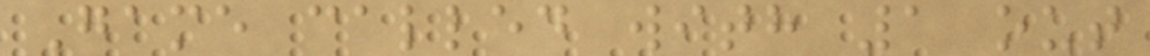Game called with 1 out
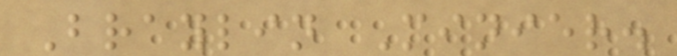Braylin Minier.
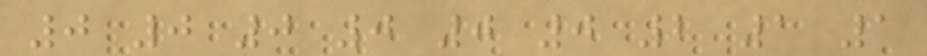0 0 0 0 0 0 2 1 1
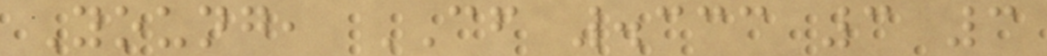Young, CF .333 3 3
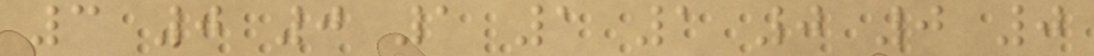3 0 0 1 1 1 0 0 0
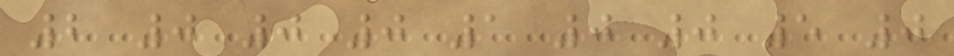2 0 0 0 1 0 0 5 0
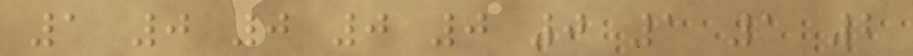1 0 0 0 0 0 1 1 2
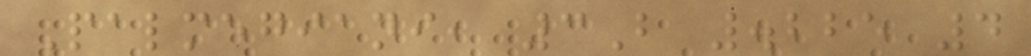Palmegiani, 3B .225 4
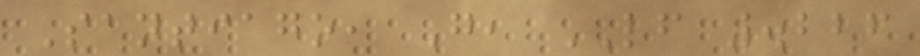Santiago, G, LF .226
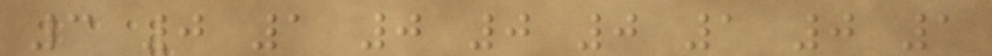3 0 1 0 0 0 1 0 1
